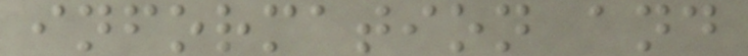information and
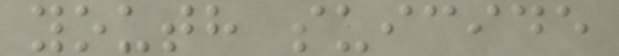youth suicide
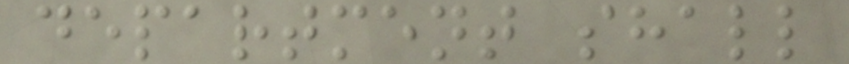department shall
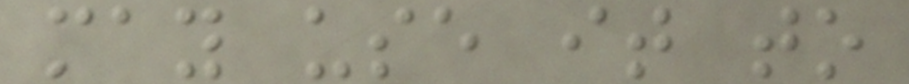may use it to
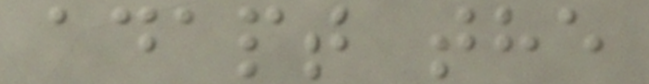adapt the
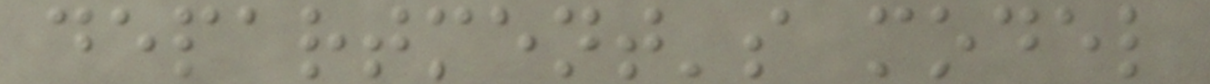department's model
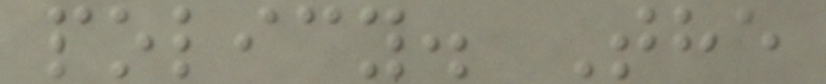policy. The
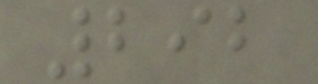292
